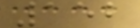152
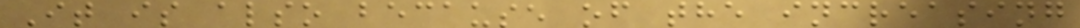It is also because of the increasing
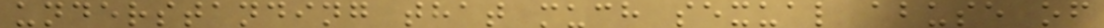understanding that much sexual abuse of
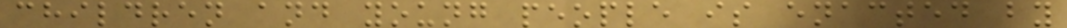children and young people is enacted by
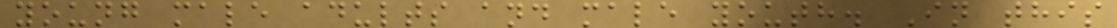young male adults and male youth. In this
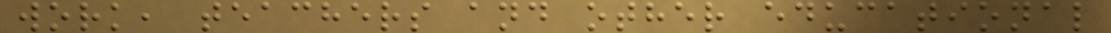work, teachers and other educational
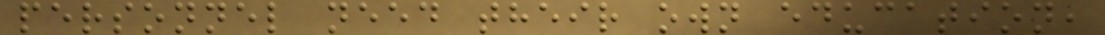personnel need their own education,
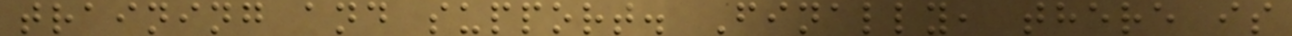training and support. Finally, there is
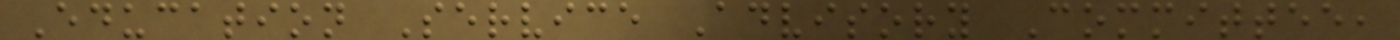Education Service Advisory Committee,
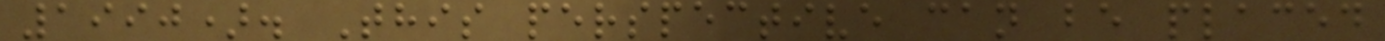1990). This perspective can be placed
